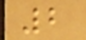2
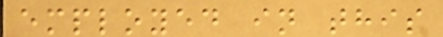employed in this
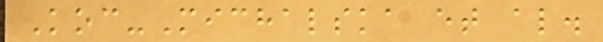Koc-Michalska et al.
